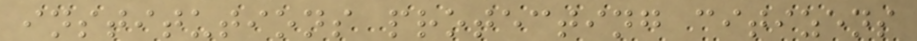institutions protecting citizens
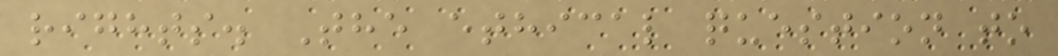rights. The ethical question to
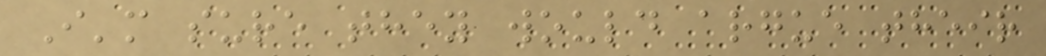I'm sure they would argue their
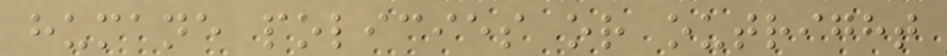humane policies or outright
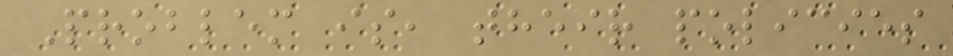Problem is, their policies
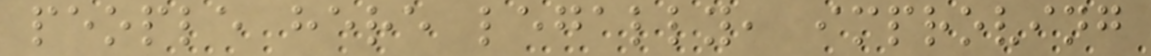people here legally, improving
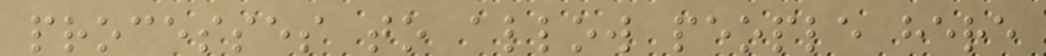processes to allow people here
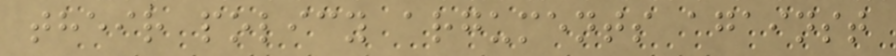their policy arguments against
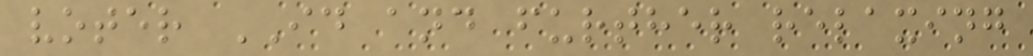voter ID and further relaxing
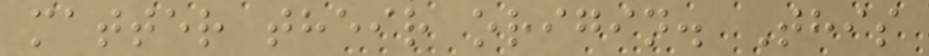matter their origin. This
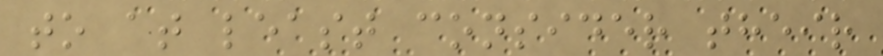to at least consider their
